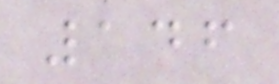146
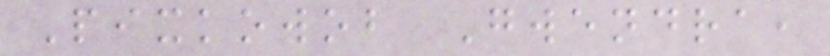Pixkowob Gwendra,
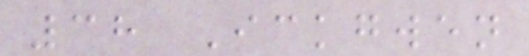38 Ickgwen
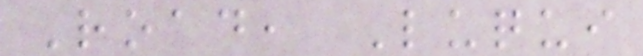Road, Luqui
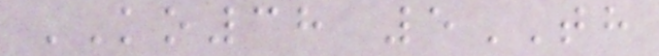KO38 5TH
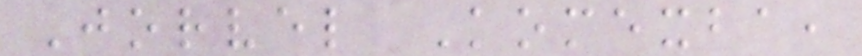Jorvel Komexba,
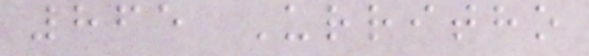865 Urritho
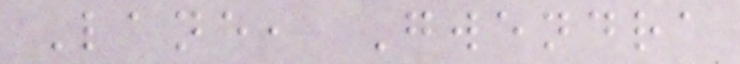Lane, Gwendra
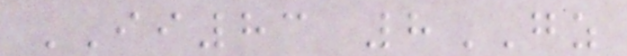II83 8GZ
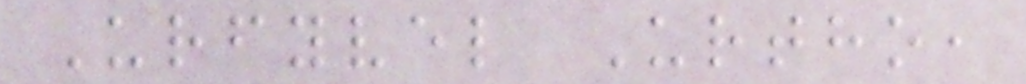Urfyvel Urtho,
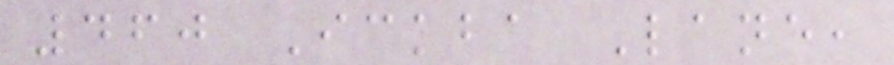460 Ickba Lane,
